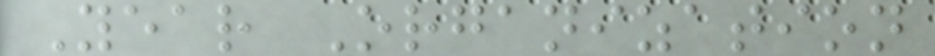Year Organization
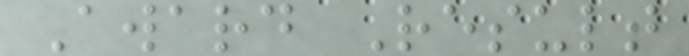Award Result
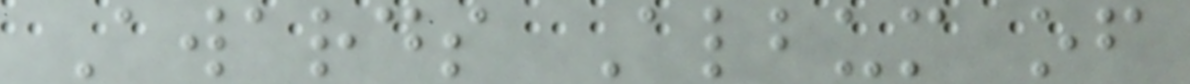Awards Album of
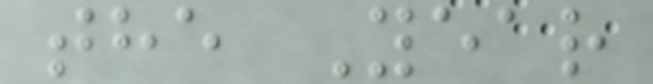the Year
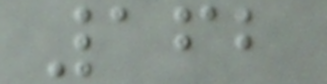162
